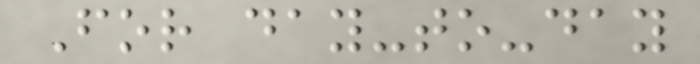For day-to-day
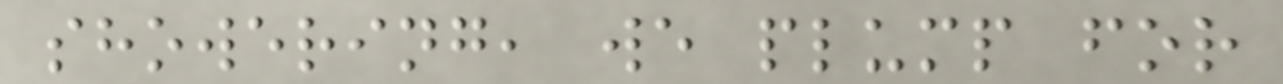showering, we plump for
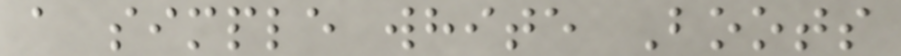a simple white Boots
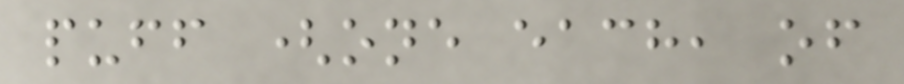puff (one each, of
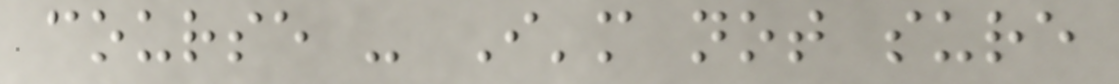course - I'm not sure
